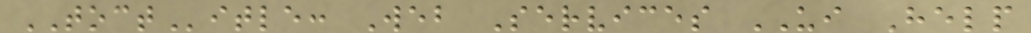TOCTitle: Web Services UI Help
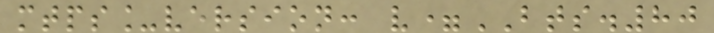mtps_version: v=BTS.80
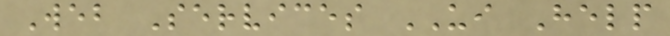Web Services UI Help
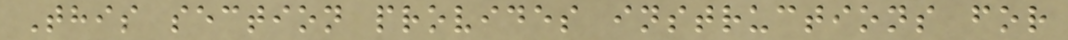This section provides instructions for
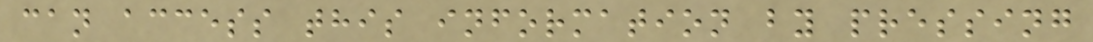can access this information by pressing
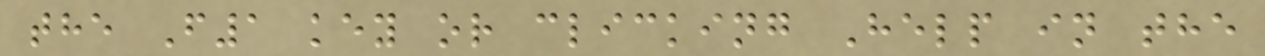the F1 key or clicking Help in the
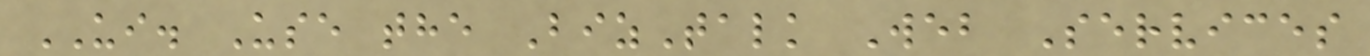UI. Use the BizTalk Web Services
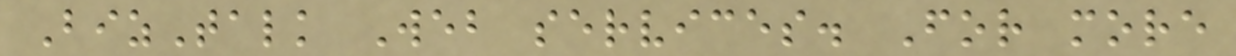BizTalk Web services. For more
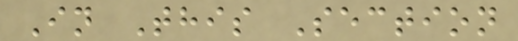In This Section
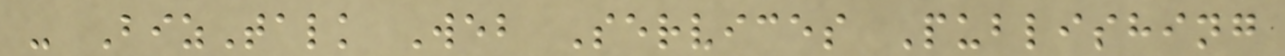- BizTalk Web Services Publishing
